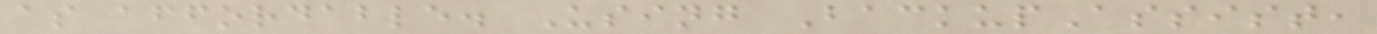as affordable. Using BackupAssist,
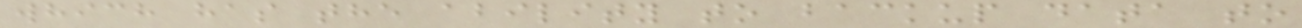which has the ability to backup data to
